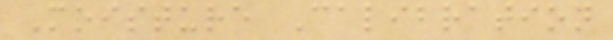Moisture Calibration
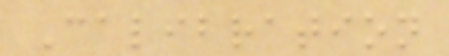Calibration
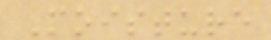Moisture
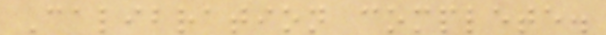Calibration complete.
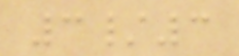3/3
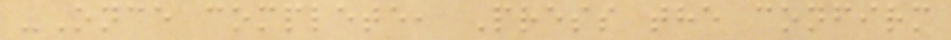-Once complete, Press the confirm
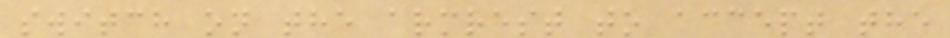switch on the armrest to accept the
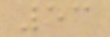53
